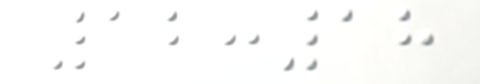12:18
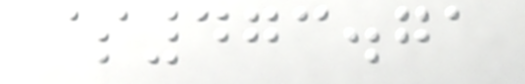$473.71
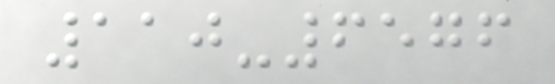110-6576
